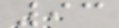93
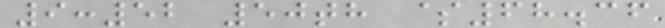9:52 50th $68.36
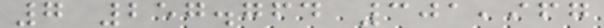7 257.764 301,967
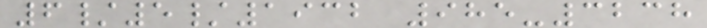6/5/1932 985-3238
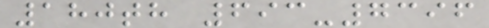180th 693-7396
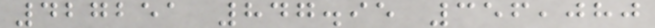427251 847.95 356,080
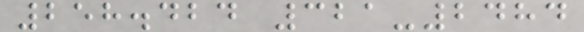258.424 321-2484
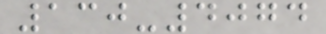130-4074
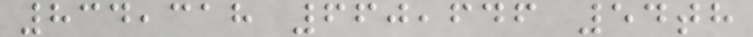834,318 660,646 54th
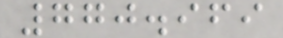770.969
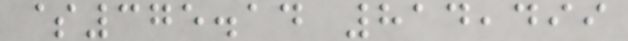$375.14 814,499
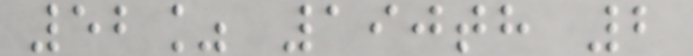52% 190th 2
